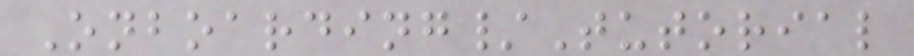Onboarding/Tutorial
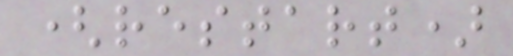(restart)
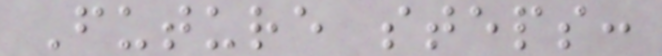Future steps:
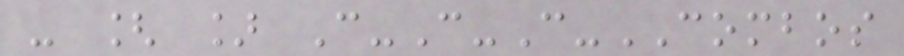- [ ] C-C-C-COMBOS
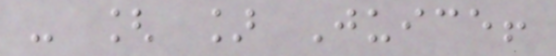- [ ] Juice!
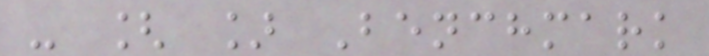- [ ] Benchmark
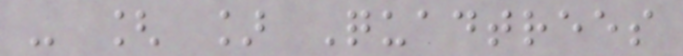- [ ] Quadtrees
